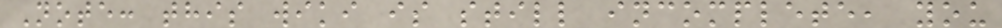Note: this wiki is still incomplete, you
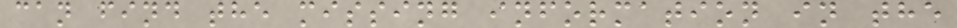can find the missing information in the
